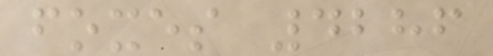foxes 4286
